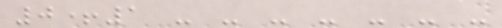0+1 - - - - - - -
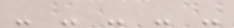- - - - -
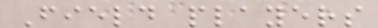Field players
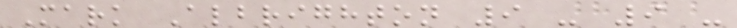Mark Albrighton 9 - 9 -
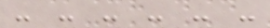- - - - - -
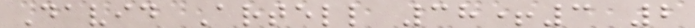David Artell 38+3 2
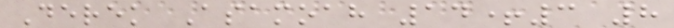Derek Asamoah 14+3 8
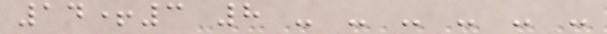14+3 8 - - - - - -
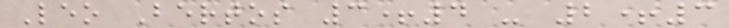Leo Bertos 3+4 - 2+3
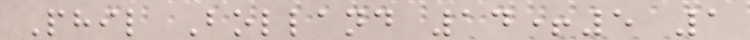Phil Bolland 14+5 1
